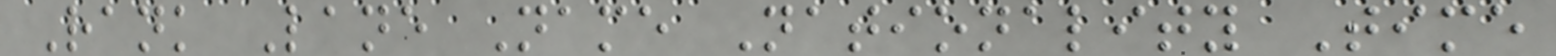Rank Lane Name Nationality Time
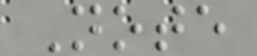Note
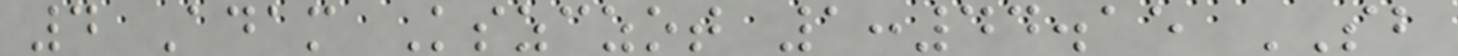4 Adam Kszczot 1:44.15 SB
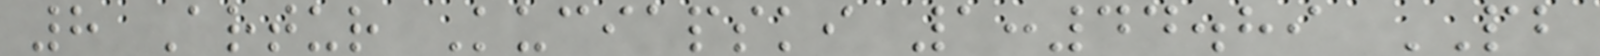8 Artur Kuciapski 1:44.89 PB
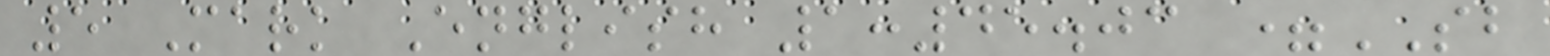5 Mark English 1:45.03 =SB
